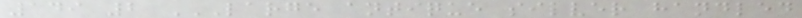149 2 LARGE ANTIQUE SILVER HANDLED
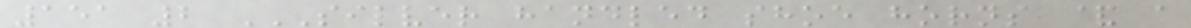151 2 SILVER HANDLED SHOE HORNS & A
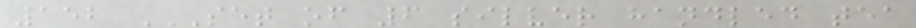152 SET OF 6 SILVER HANDLED TEA
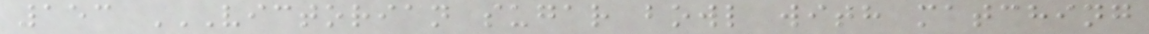153 VICTORIAN SUGAR BOWL WITH MATCHING
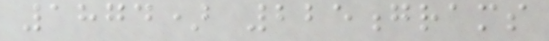1874) 225grams
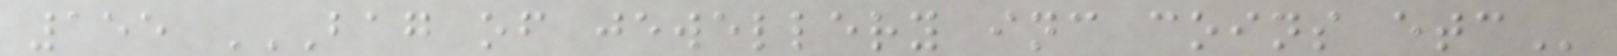155 BAG OF JEWELLERY INC COINS ETC
